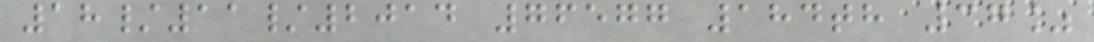18/11/2014 76577 184th 37%
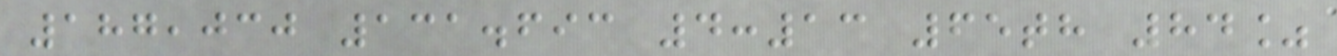187,030 131.693 4:13 65th 84%
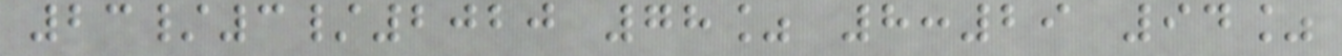23/3/2020 78% 8:29 94%
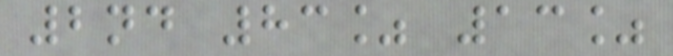2nd 83% 13%
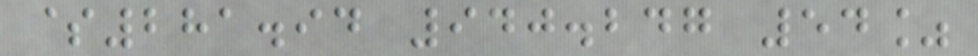$281.94 940.247 54%
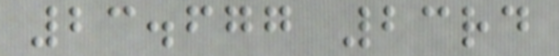23.677 23rd
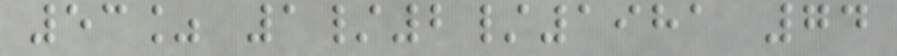53% 1/2/1981 74
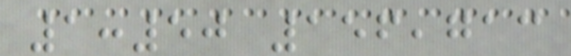1:50 156,713
